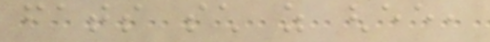fats such as ghee,
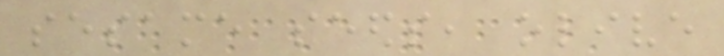sesame seeds, olive
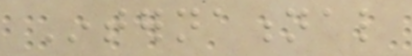International
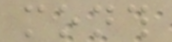month
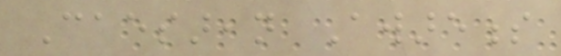Caesarean Awareness
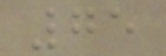75
